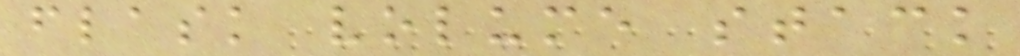flask volume stack
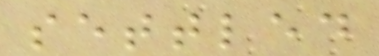settled
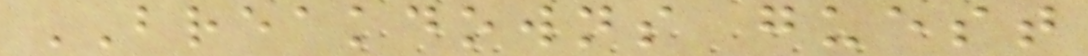BREAKDOWNS guest
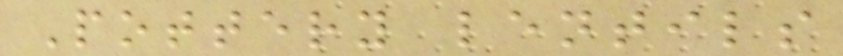Pottery lentils
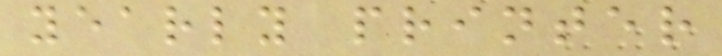yearly printer
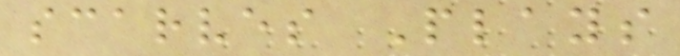scarves Plays
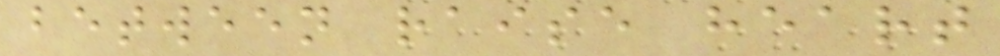between raise heart
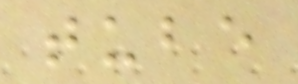tube
